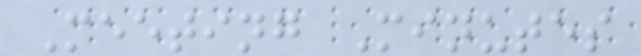Meeting Minutes
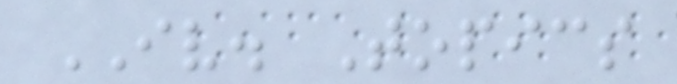IV. Topics
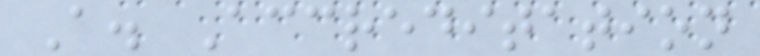A. Accreditation
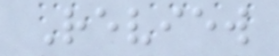Review
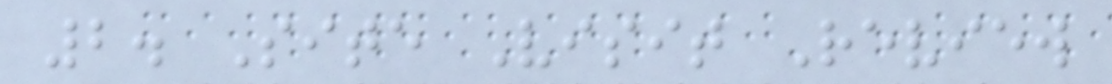2. Site Visit Review
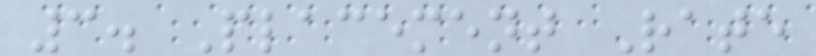3. Placement Rate
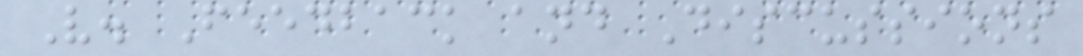V. Feedback and Discussions
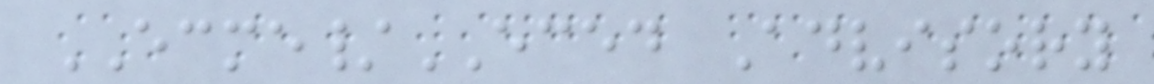ECME/ECED Advisory
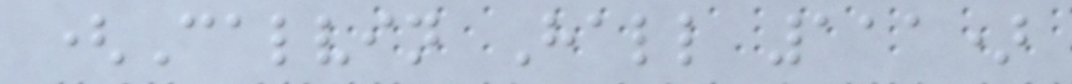(Calvin Hall 111)
